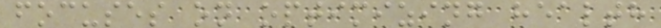focuses on optimizing health
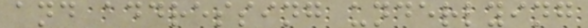and addressing underlying
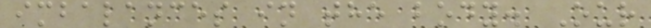imbalances in the body. Our
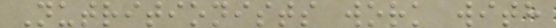Nutritionists work with
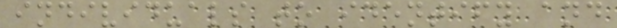individuals to identify and
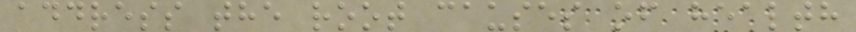address the root causes of health
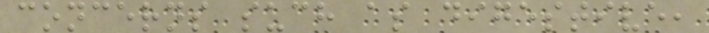concerns such as digestive,
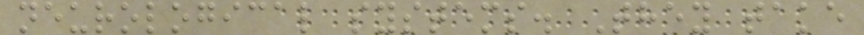neurological systems. They take
